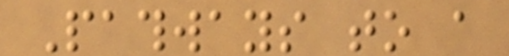Pathways to a
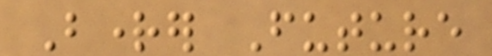Brighter Future
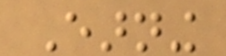Earning
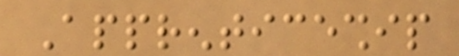Apprenticeship
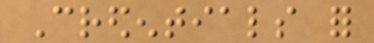Credentials for
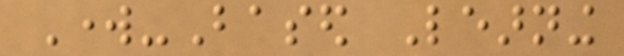Work-Based Learning
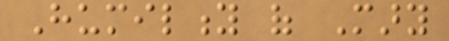Humility of Mary
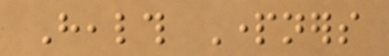Health Partners
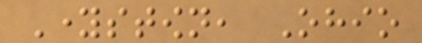Youngstown, Ohio
